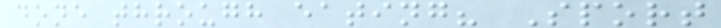done through eating? Sport
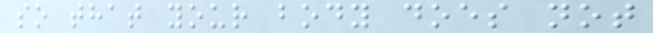so that your body does not
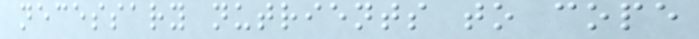necessary nutrients to cope
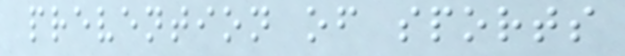prevention of sports
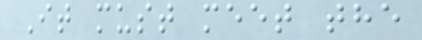It must meet the
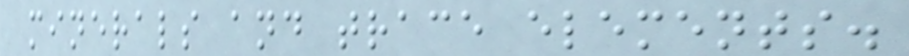minerals and trace elements.
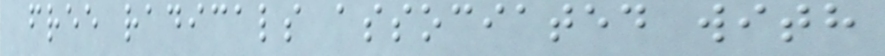free radicals associated with
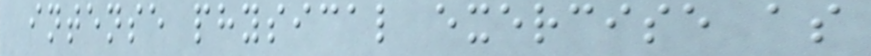intense physical exercise as
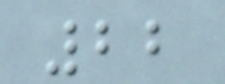22
